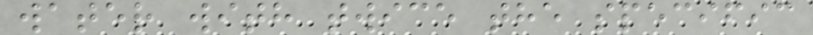water with twice the specific
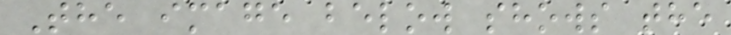The image below shows the
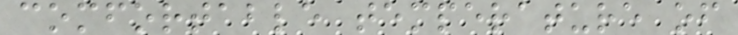comfortable temperature of
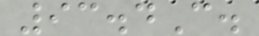93.4C.
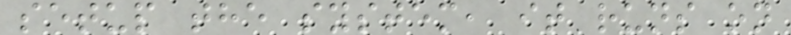setup the system, it runs on
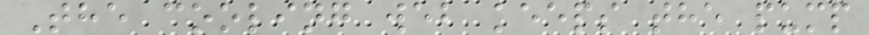The cooling web keeps the pump
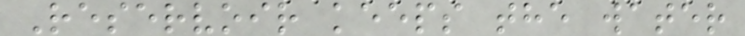Reservoir keeps the water
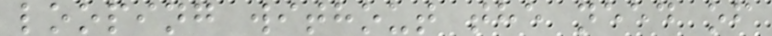looping without the need of
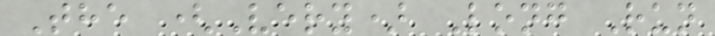The (Very) Long Run
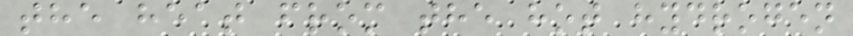the heat from the hot hydrogen
